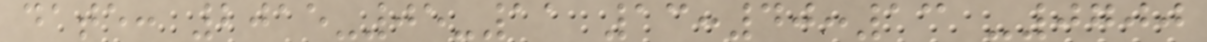date: 2015-05-11 13:40:13 -0700
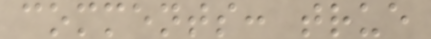comments: true
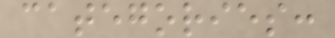categories:
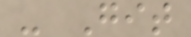- Git
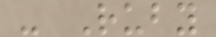- Ruby
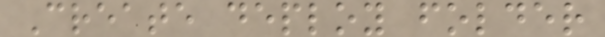Create deploy folder
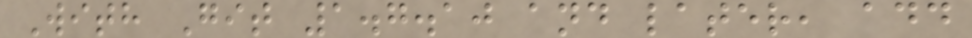With Git 1.7.10 and later, add
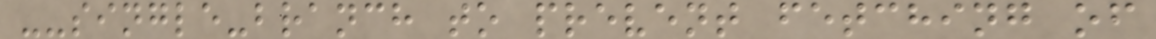--single-branch to prevent fetching of
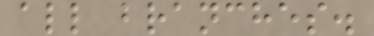all branches.
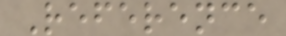Reference
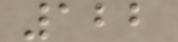122
